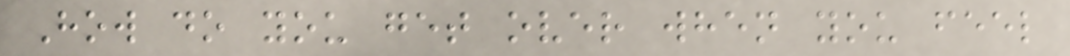How do you get over when you feel
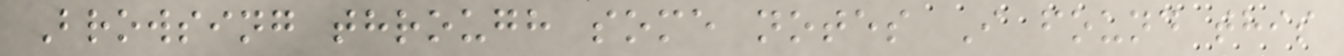Browsing through some notes I found this
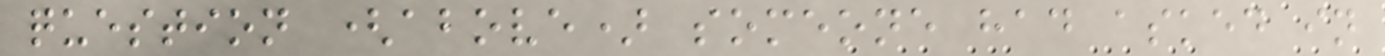question (above) someone had asked in
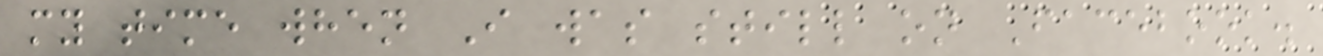my time when I was still on Facebook.
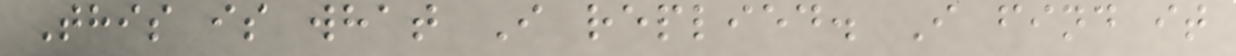This is what I replied. I find it
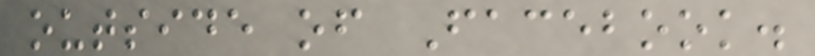outside of Facebook.
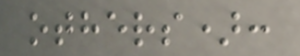others):
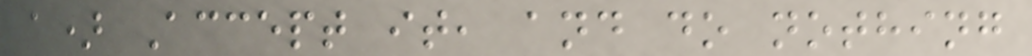a) Accept it, and do nothing
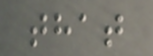that
